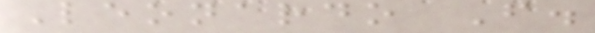Leonardo F.
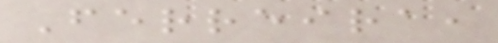Ferreira,
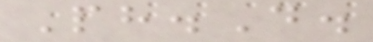Ph.D.
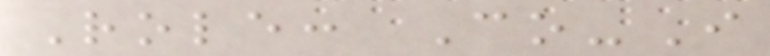Role: Co-I
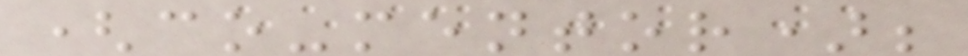(co-mentor);
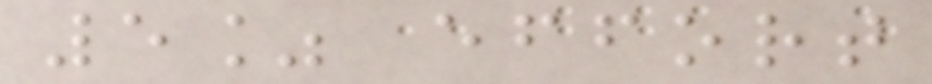5% effort
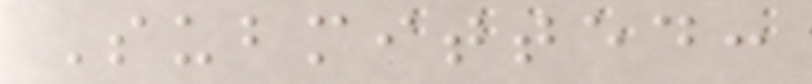Submitted:
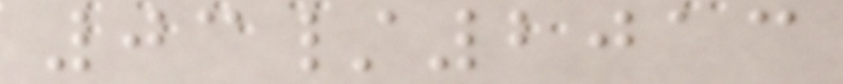03/2013
